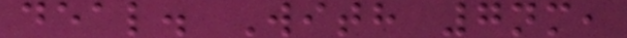deal. With 7nm,
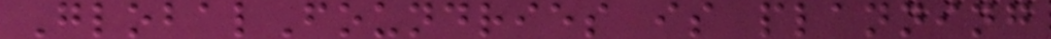GlobalFoundries is planning
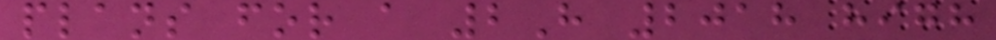plans for a 2H 2018 high
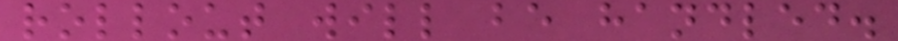rollout will be handled.
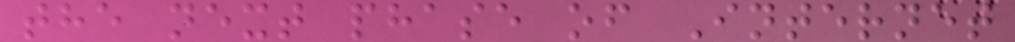the next phase of Internet
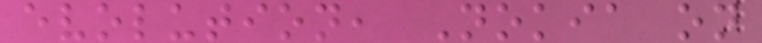evolution, Nokia on
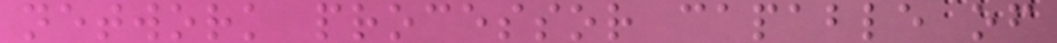network processor capable of
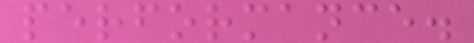performance.
